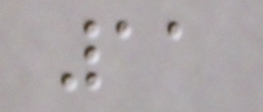11
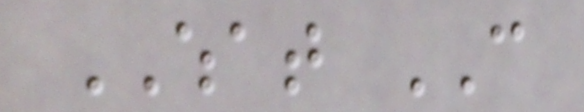WHAT CAN
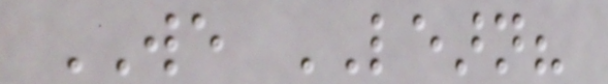WE LEARN?
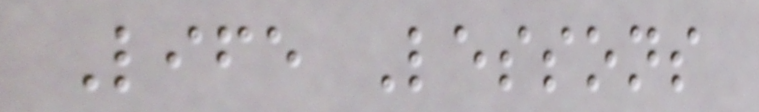Life Lessons
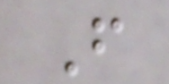From
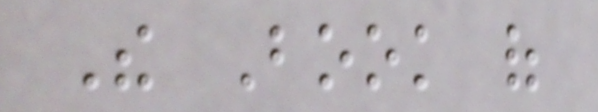The Book of
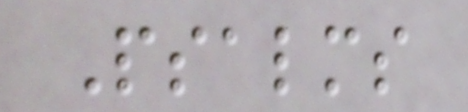Psalms
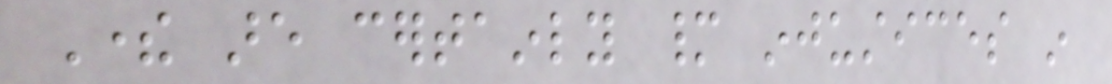There are certainly many injustices in
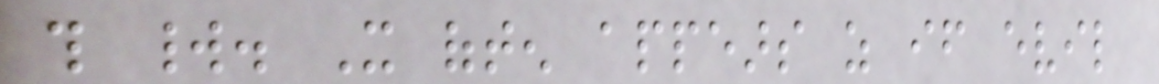this world. It often appears as if evil
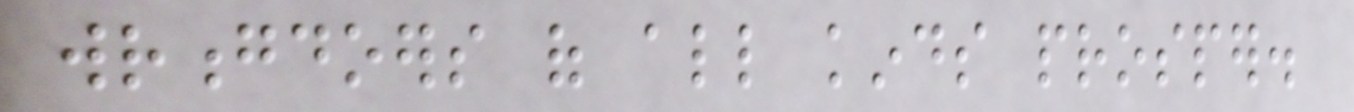wrongdoers of all kinds prosper.
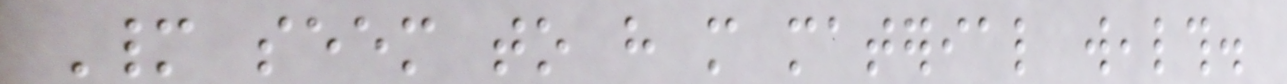Many seem to have more material wealth.
